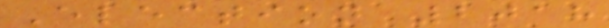Election 2018
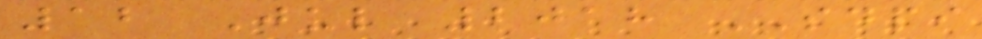12 Jul 2018 SDPI
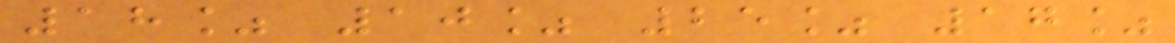18% 10% 25% 17%
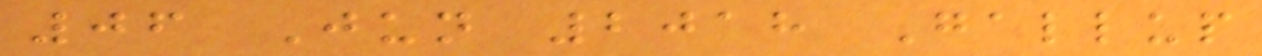06 Jun 2018 Gallup
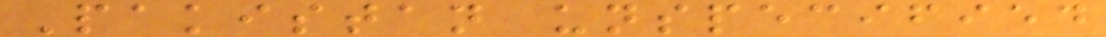Pakistan unspecified
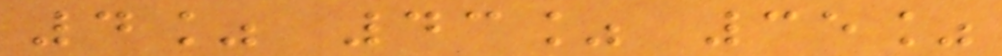4% 43% 35%
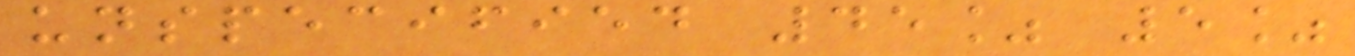unspecified 45% 5%
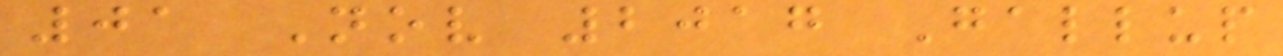01 Nov 2017 Gallup
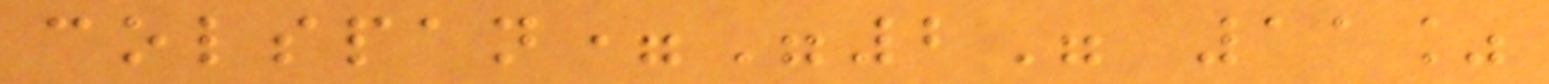colspan="2" 11%
